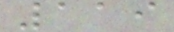119
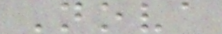Nova
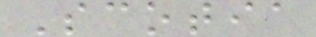Scotia
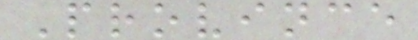Province
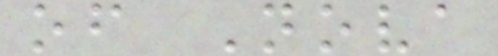of Nova
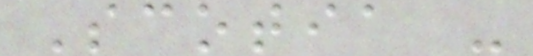Scotia -
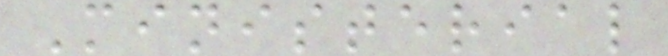Ministerial
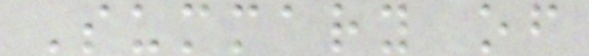Summary of
